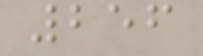256
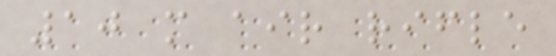10 m air rifle
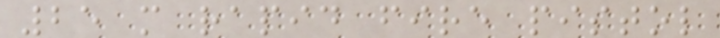25 m rapid fire pistol
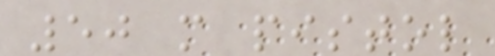50 m pistol
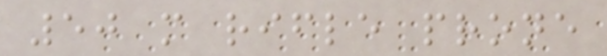50 m rifle prone
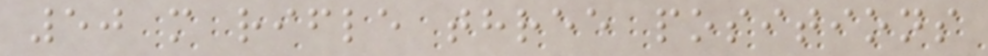50 m rifle three positions
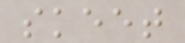skeet
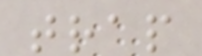trap
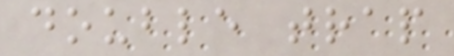double trap
